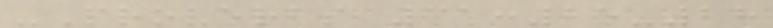-Proverbs 31:25-28
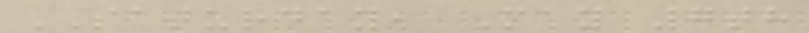SATURDAY, May 7th
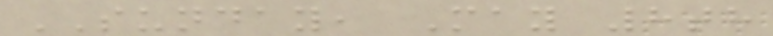SUNDAY, May 8th
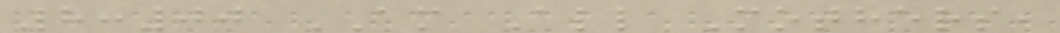8:00 AM All Mothers,
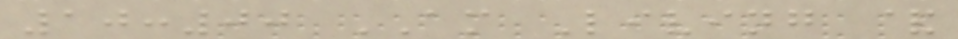10:00 AM Living &
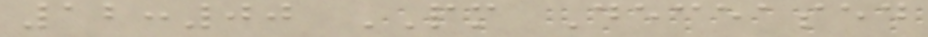12:00 PM Deceased
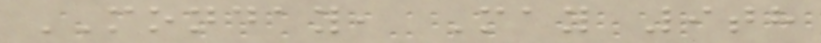MONDAY, May 9th
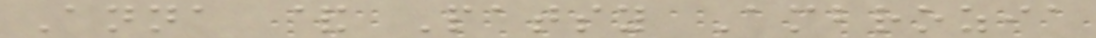Anna & Patsy Ambrozia
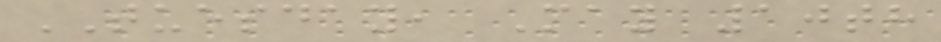TUESDAY, May 10th
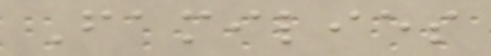Families
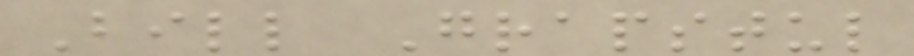Bill Grapstul
